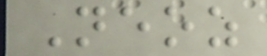Neoz
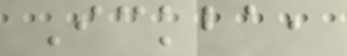Ickba,
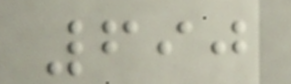690
